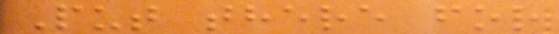Put there for
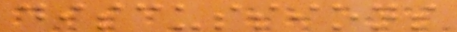discussions
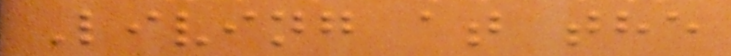Living at the
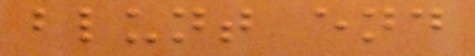blunt end
